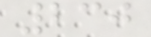230
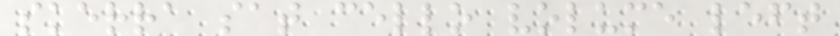skerra sat cello volume left
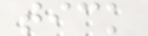tick
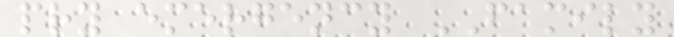pry emergency FAMILY
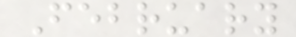February
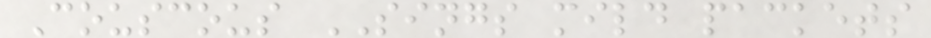Couscous SINGS mild packets
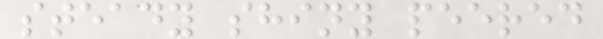steady shiny peered
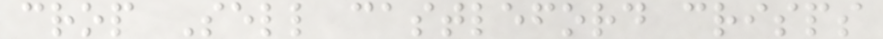crop Sell castleford crisps
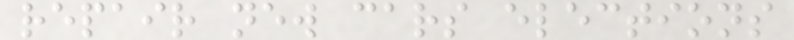repair new cars elections
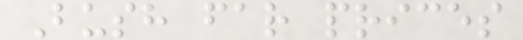Bush far prices
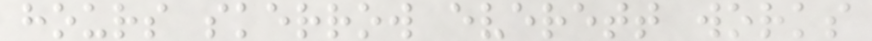hours skerrow everett works
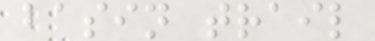basin trail
